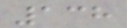138
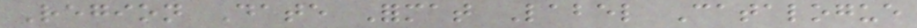Region Date Format Label Catalogue
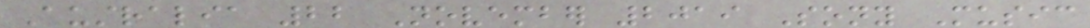Australia 22 November 2019 Sony Music
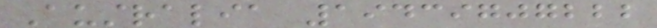Australia 19439707222
